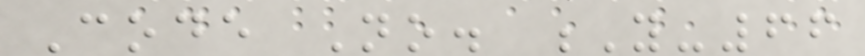Code No. Y-66
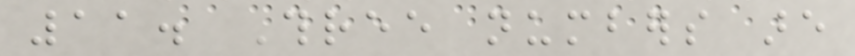11. Three numbers are
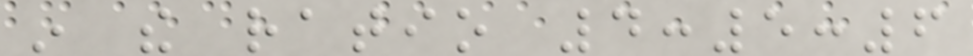in the ratio 4:5:6
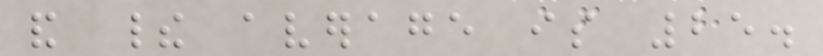and their average is 25.
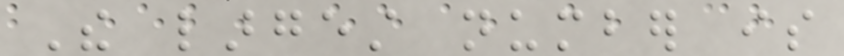The largest number is
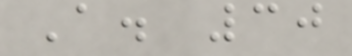A. 30
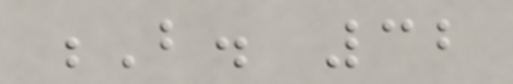B. 32
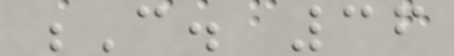C. 36
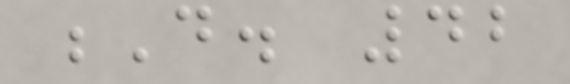D. 42
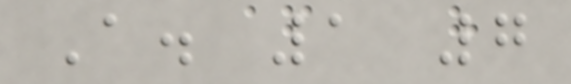A. 1 7
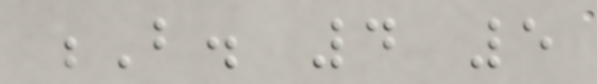B. 4 5
